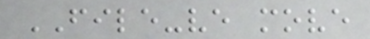FILE-ve move
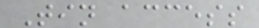Tin access
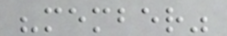"member"
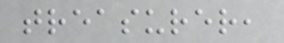treasurer,
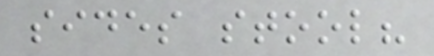sides stool?
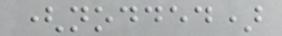(nodded)
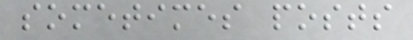sometimes posts
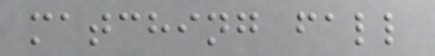matching fall
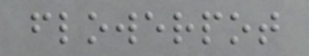flowerpot
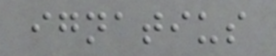ignatius
